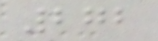272
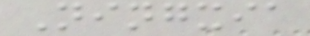Ningxia
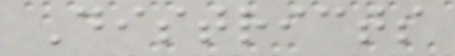Districts
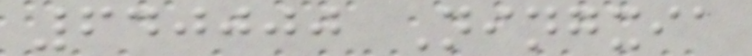640000 Ningxia
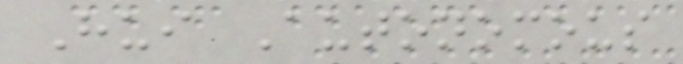Hui Autonomous
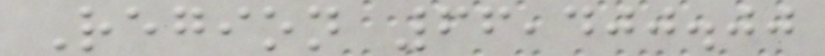Region 66,400.00
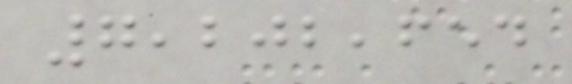7,202,654
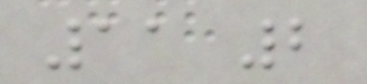11 2
